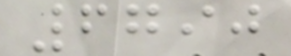6790
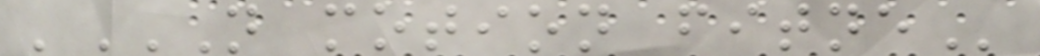'N MOTION FITNE
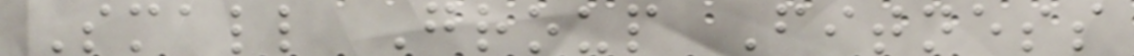Small Group Fitness
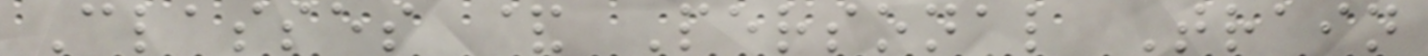Classes & Personal Train
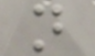n
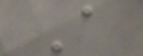A
